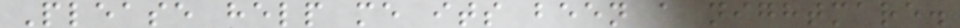Please help me its been a nightmare.
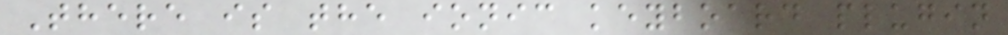There is the ionic keyboard plugin
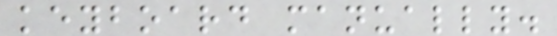keyboard manually.
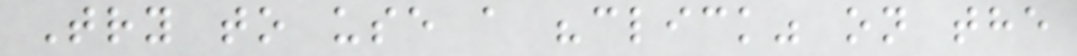Try to use a "click" on the
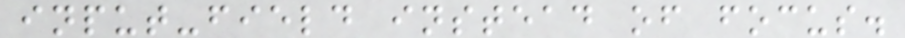input-field instead of focus.
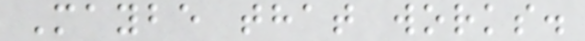Maybe that works.
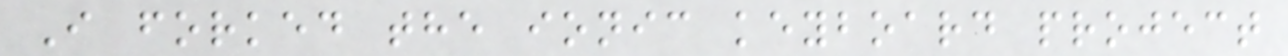I forked the ionic keyboard project
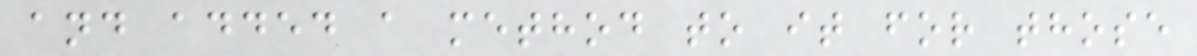and added a method to it for those
